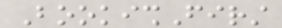BookishFirst
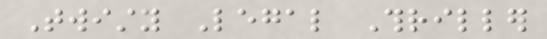Twisty Legal Thriller
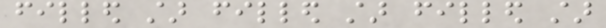filled star filled star filled star
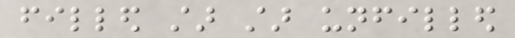filled star star unfilled
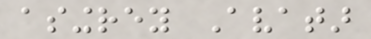asingrey Avatar
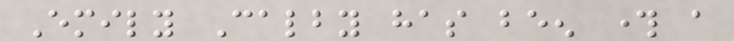Emily Calby has been through a
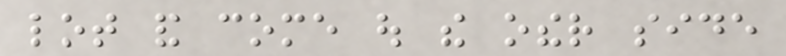lot and come out the other side
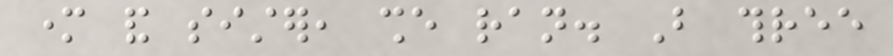mother and sister, she ran. But three
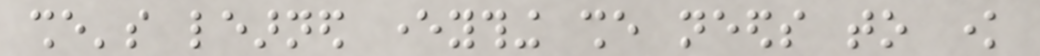she's learned everything she needs to know
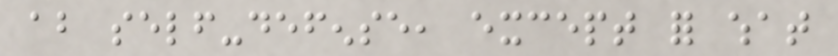about self-defense, except for what
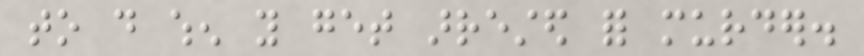to do when you get arrested for murder.
